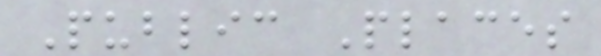Public Places
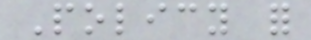Policy for
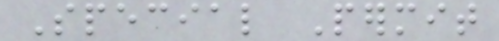Special Permit
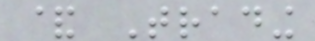& Trading
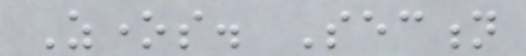Zones. Section
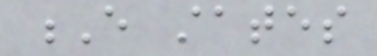E states
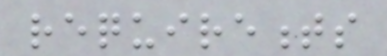requirements
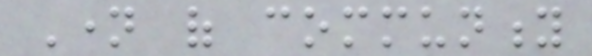Name of community
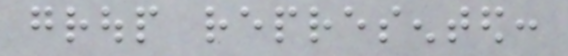group represented:
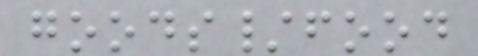goods/food
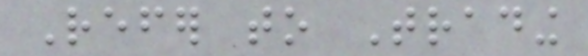Refer to Trading
